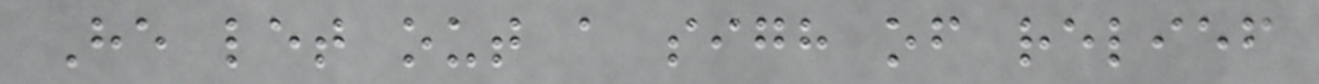He let out a sigh of relief
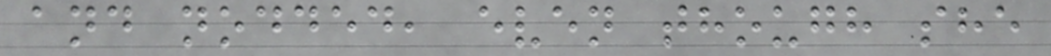and nodded, even though she
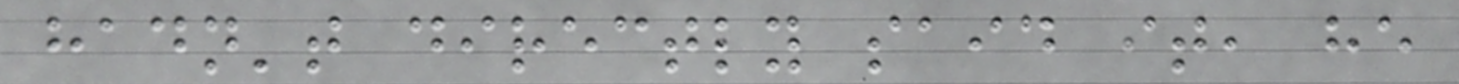hadn't directly said it, he
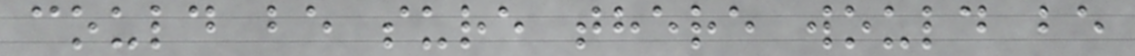could be sure there would be
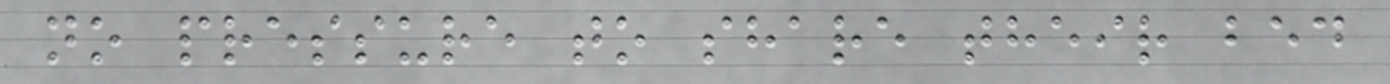no pressure to share their bed
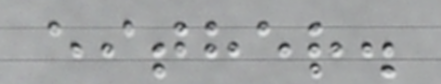either.
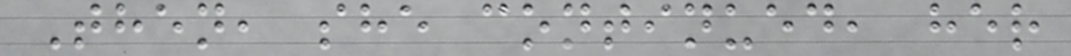Then, she continued, her
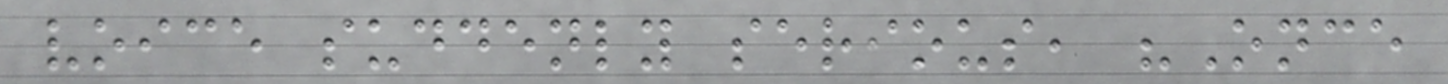voice suddenly serious, "Once
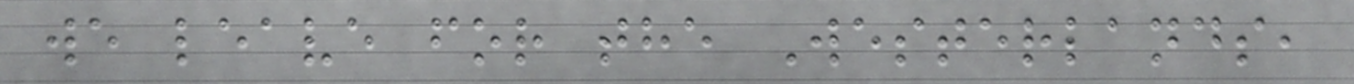we leave for the Westerlands,
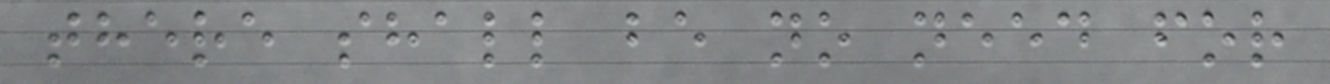there shall be no need for
